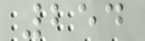254
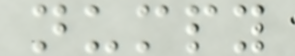numpy
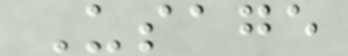Usage
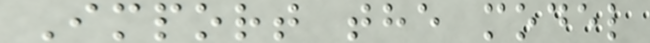Import the model
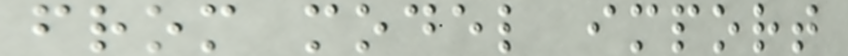from model import
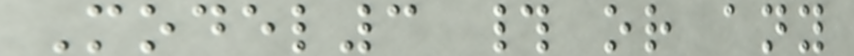Model3 # or any
